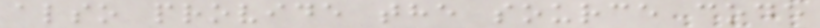also provide the source code
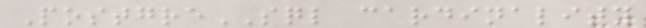PostgreSQL cardinality
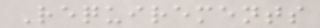Requirements
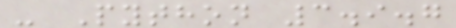- Python 3.9.7
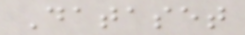Dataset
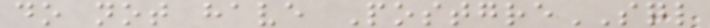do not have PostgreSQL
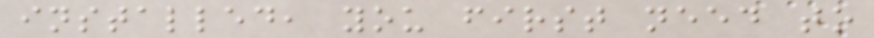installed, you first need to
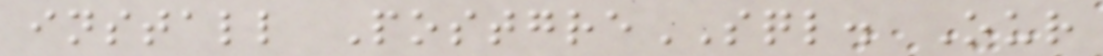install PostgreSQL. Our
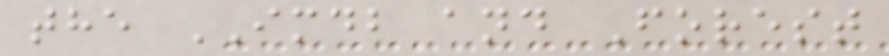the IMDB and Forest
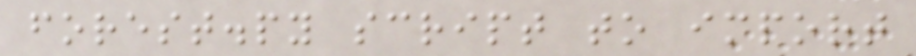forest.py script to import
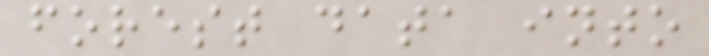forest data into
